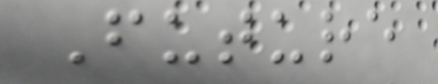Future
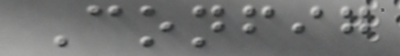Config
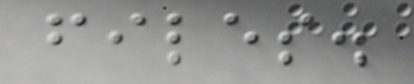files.
